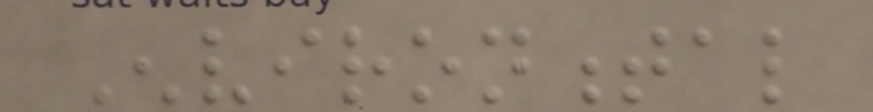Environmental
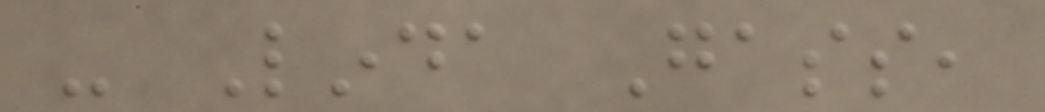- Linda Gass,
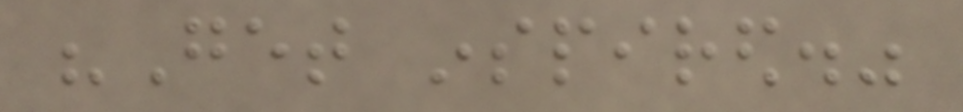"Get inspired."
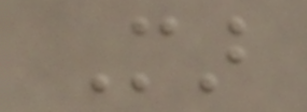Mar
